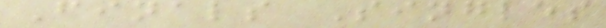Finals Singles
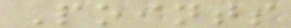Points
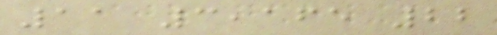11 3,165 22
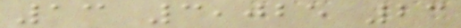13 3,025 23
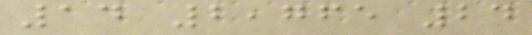14 2,765 24
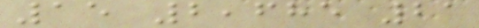15 2,685 21
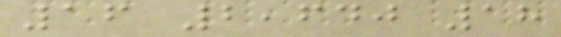16 2,640 18
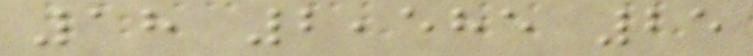18 2,585 25
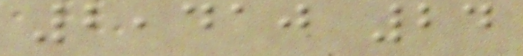2,410 24
